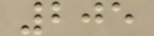205
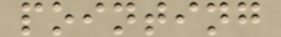pointing
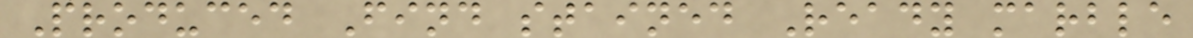Produced Find stained Ready marble
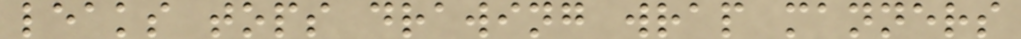leaks tops drawing wrap manners
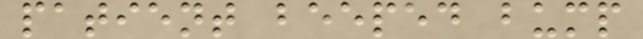patient beeped bump
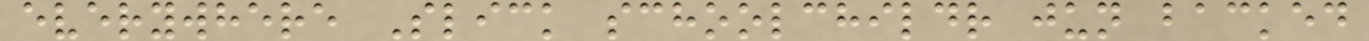everywhere Slick schoolchildr jun backed
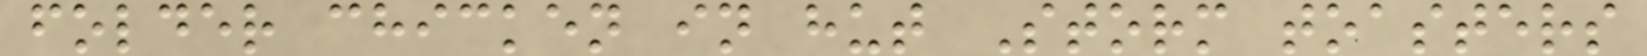folder chicken in hut Storm toasters
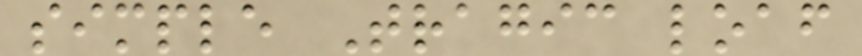simple Tragic loaf
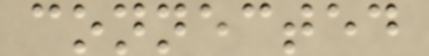connected
